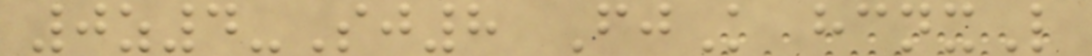0z4-Sj8 FjK hcnxL
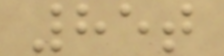85t
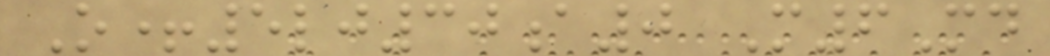O+5lj30a0 M6Md
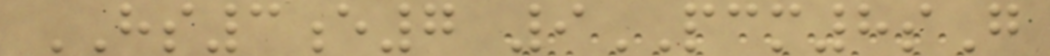HS3e7 9PCM8sG
